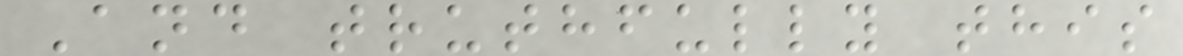And truthfully this
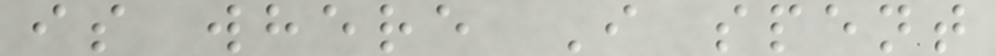is where I spent
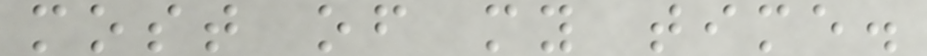most of my time.
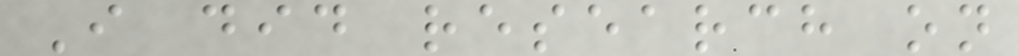I did research on
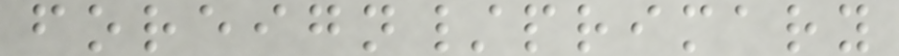foreign/primary
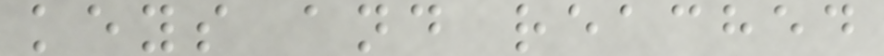keys and reached
